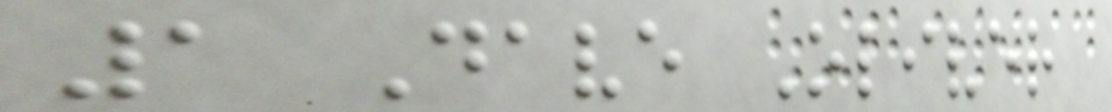1 Dave Oliver
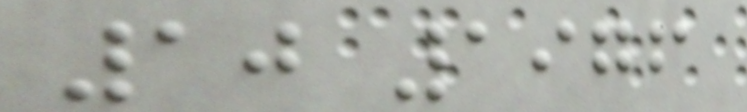10 1976
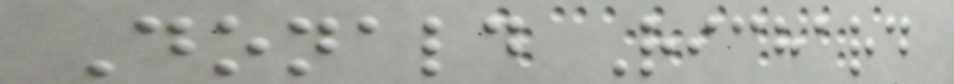Donald Richard
